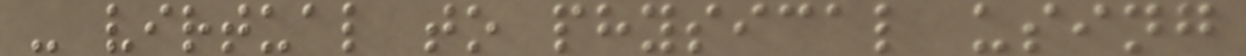- virtual to physical using
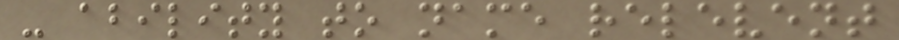- ability to name relevent
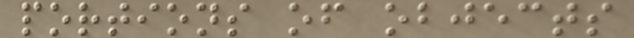portions of objects
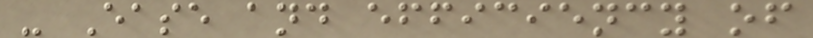- Ease and efficiency of
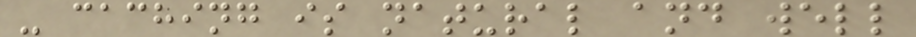- caching is natural and well
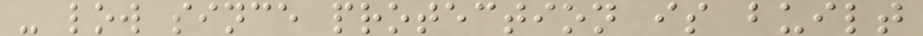- low since protection is built
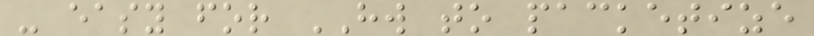- easy for HW to packetize
